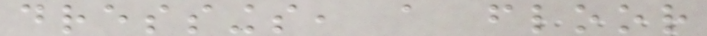dressings, a floor
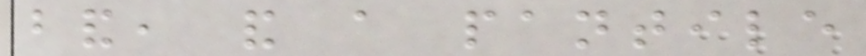band, and a pantile
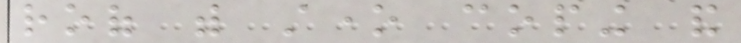roof with stone coping and
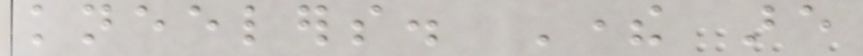kneelers. There are
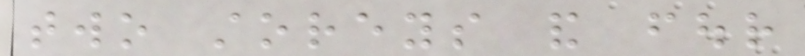two storeys and four
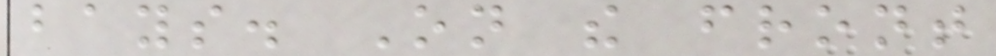bays. On the front
